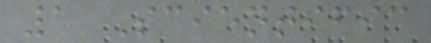1 Scientific
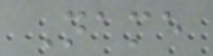Name
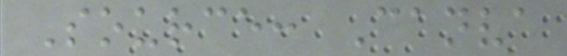Source: Canva
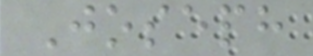Joseph
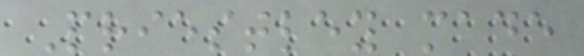Priestley made
